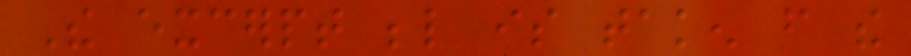The excerpt below is taken from the
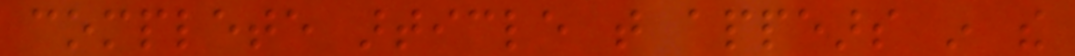complete article that appears in the
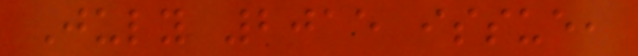July 2015 issue,
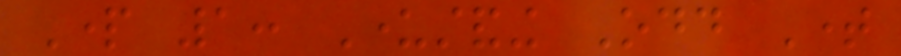Part 1: Understanding Odd Time
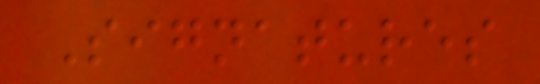Signatures
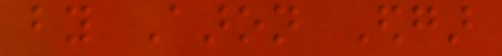by Aaron Edgar
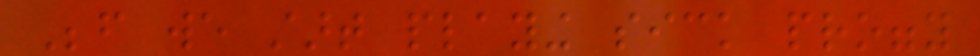Before we start playing sick proggy
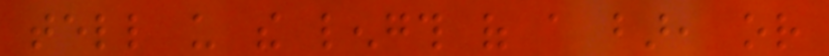tell us the length of a bar, or
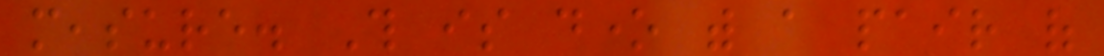measure. This is done with a pair of
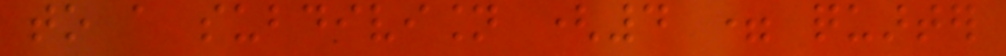to a subdivision (4 = quarter
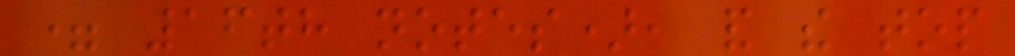= 16th notes), and the top
